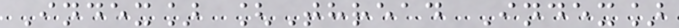Index] [Thread Index]
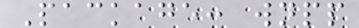Package: wnpp
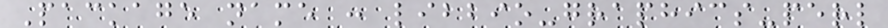Package name : libbio-graphics-perl
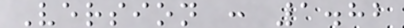Version : 1.82
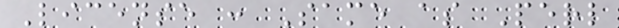License : Same as Perl
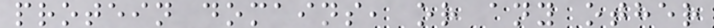protein domains, or any other
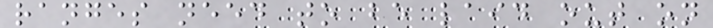ranges need to be laid out on
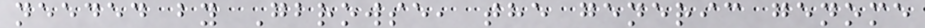needed by Gbrowse, the generic genome
